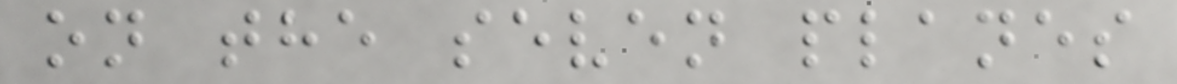on the seven planes
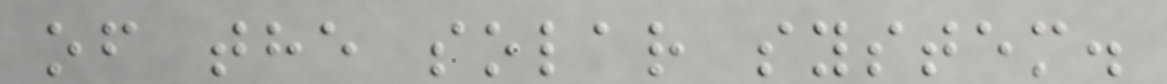of the solar system.
